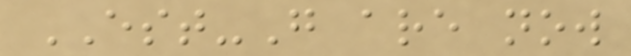EST-G are now
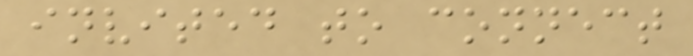invited to connect
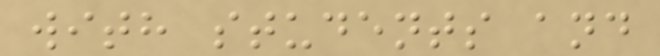with students and
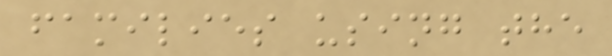families using the
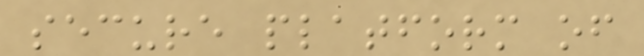secure platform of
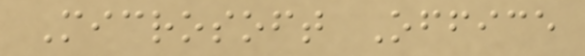Microsoft Office
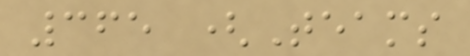365 (Teams
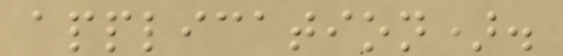application).
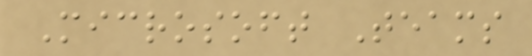Microsoft Teams
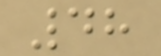48
